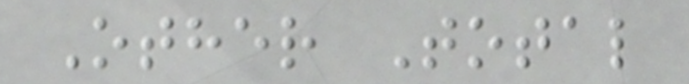Other Total
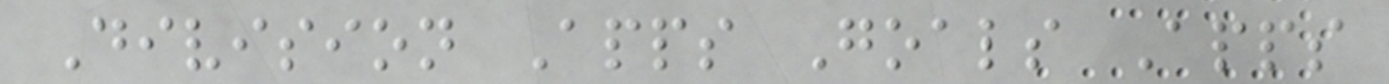Division Apps Goals Apps
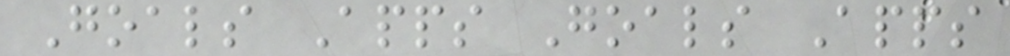Goals Apps Goals Apps
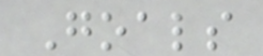Goals
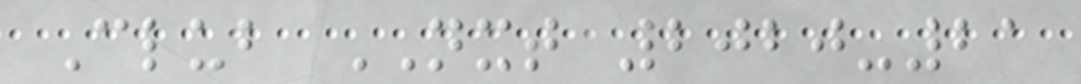Club NXT 2020-21
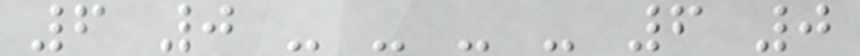6 0 - - - - 6 0
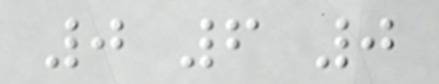0 6 0
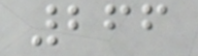266
